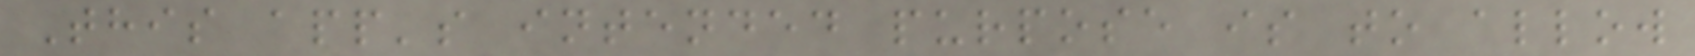This app's intended purpose is to allow
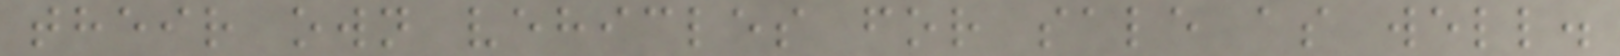their own vehicles for sale as well.
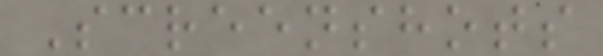Screenshots
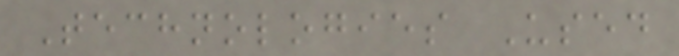Technologies Used
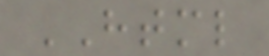HTML
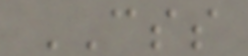CSS
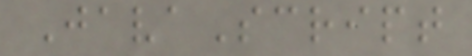JavaScript
